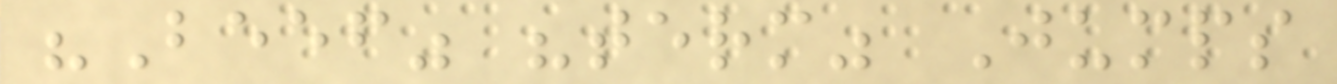"Beef" "term" Jumps
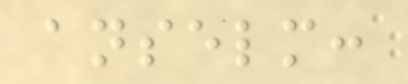anselm:
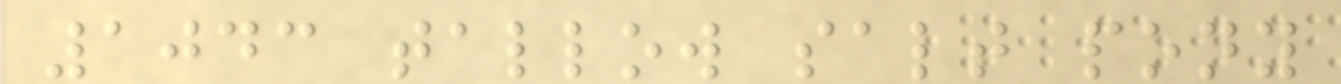1043 tallow salt pony
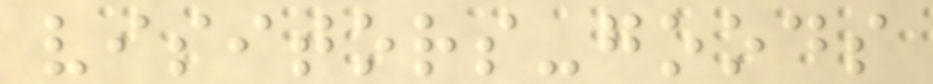visitors-goods
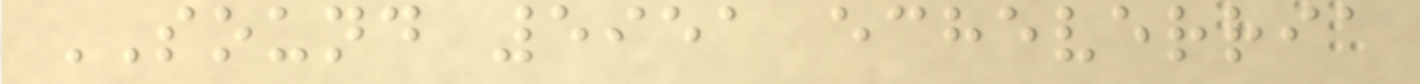SOUND 5951 echeverria
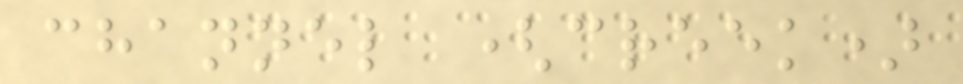channel (creek)
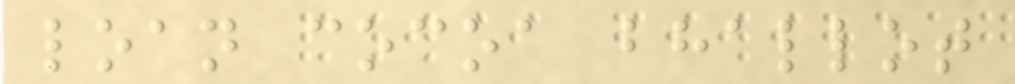loan cocoa bhallot
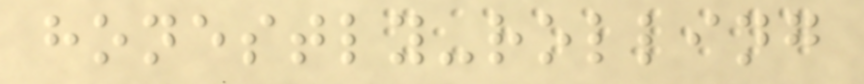honestly-rolling
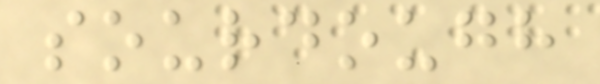sourdough
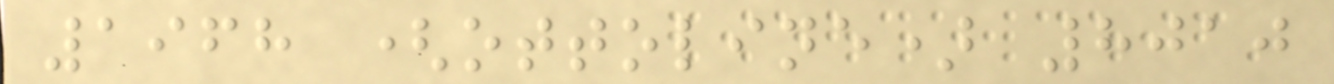1968 (ottoline) 8010
